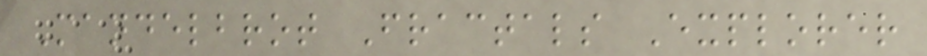Mandelbrot Fractals Explorer
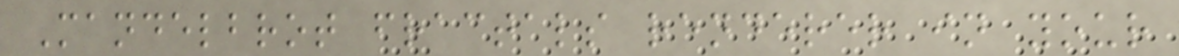Mandelbrot fractals renderer in your
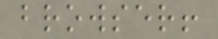browser!
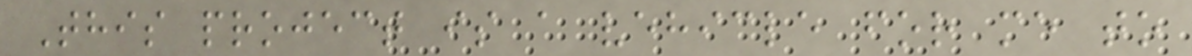This project is a vehicle for me to
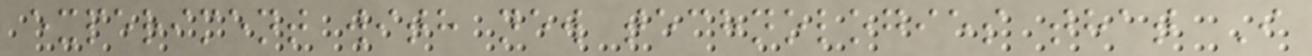experiment with new technologies that I
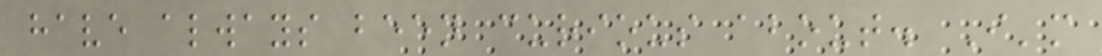have always been curious about. I'm
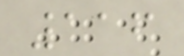116
